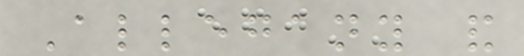Allegany and
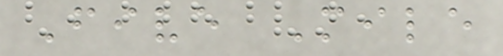Five Mile
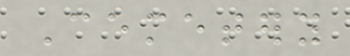Cemetery
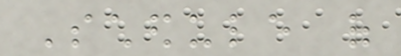Schedule of
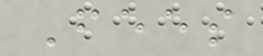Fees
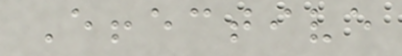Effective
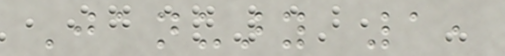January 1,
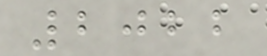2022
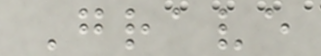Grave
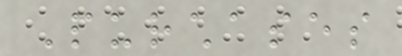Purchases
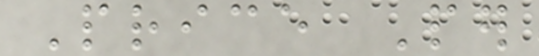Price Per
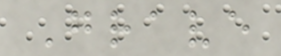Grave
